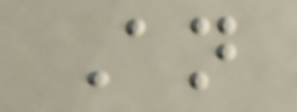An
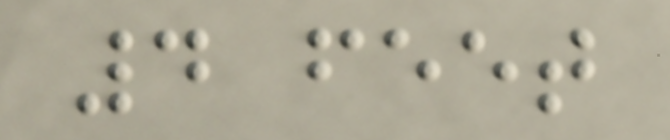4 feet
